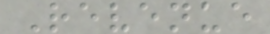Revenue
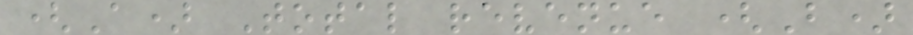(A) Total revenue (B)
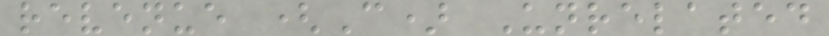revenue (C) Unrelated
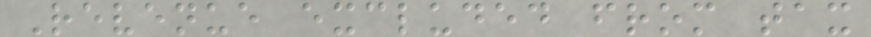Revenue excluded from tax
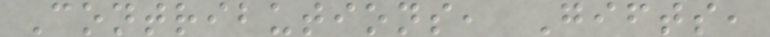Contributions, Gifts,
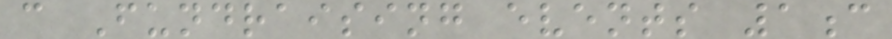c Fundraising events 1c
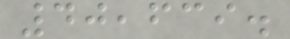40,639.
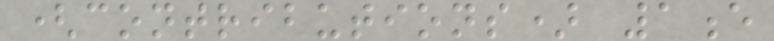(contributions) 1e
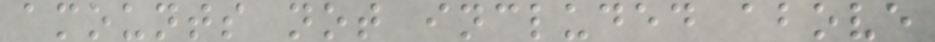amounts not included above
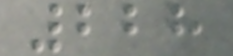228
